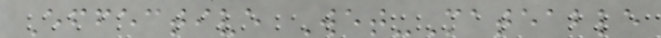Effective Wet-Mateable
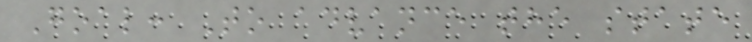Goal: To advance the state
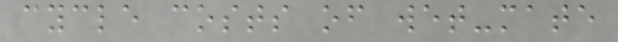cycle costs of wet-mate
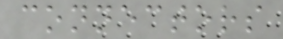connectors
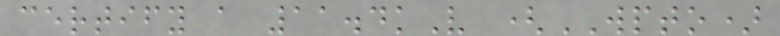certify a 11.4kV (WPTO)
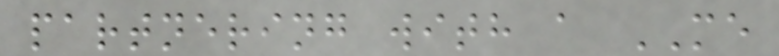partnering with a ME
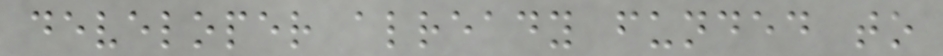developer already funded to
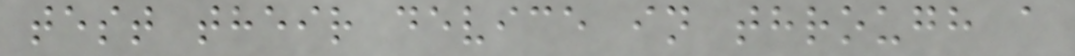test their device in through a
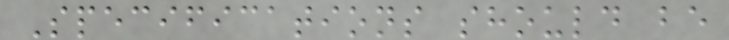Specifications should be
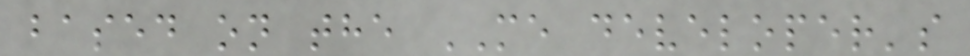based on the ME developer's
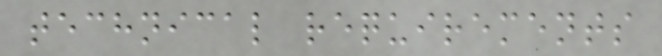technical requirements
